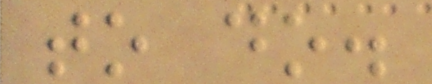to do.
